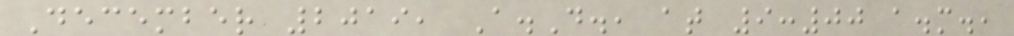December 2019, A.D., at 9:00 a.m.,
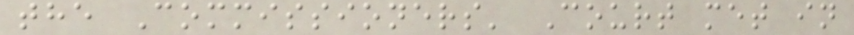the Commissioners' Court met in
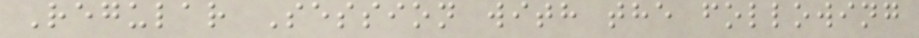Regular Session with the following
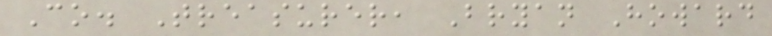Co. Treasurer, Bryan Howard
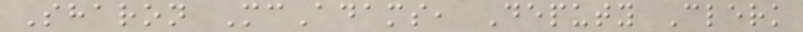Sharon McAdams, Deputy Clerk
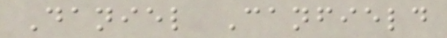Daniel Canfield
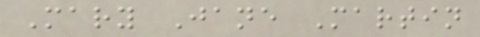Mary Jane Martin
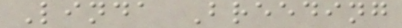Linda Breeding
